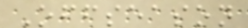Offseason
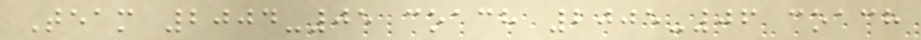Team 2004-05 coach 2005-06 coach
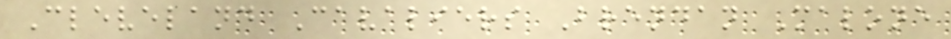Cleveland Cavaliers Brendan Malone
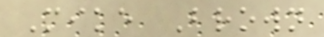Mike Brown
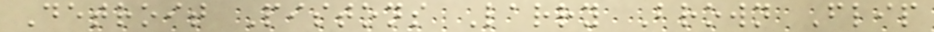Detroit Pistons Larry Brown Flip
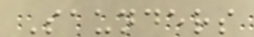Saunders
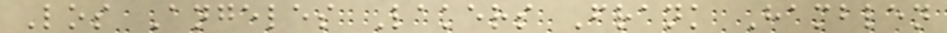Los Angeles Lakers Frank Hamblen
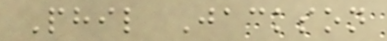Phil Jackson
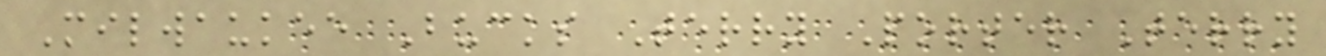Milwaukee Bucks Terry Porter Terry
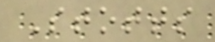Stotts
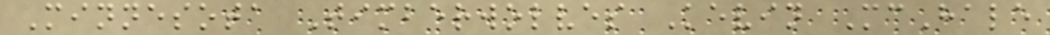Minnesota Timberwolves Kevin McHale
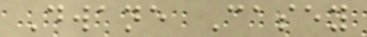Dwane Casey
